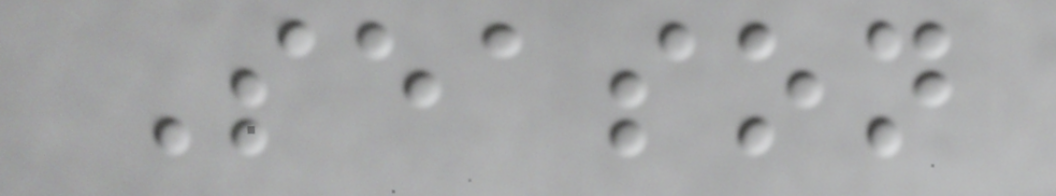Season
